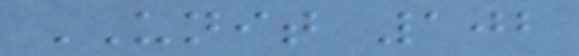UNIT 102
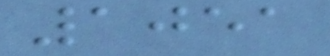1051
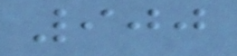900
